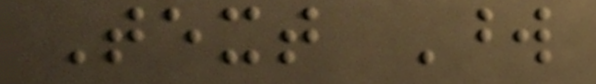Text Word
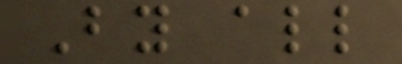By all
